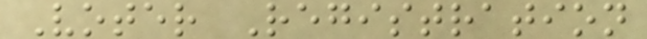Voter Registration
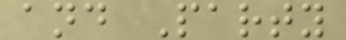and Party
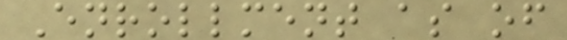Enrollment as of
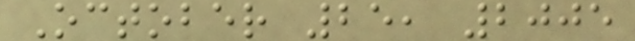October 25, 2005
